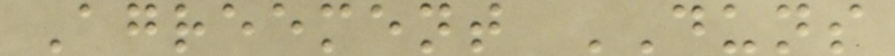Agreement DUNS
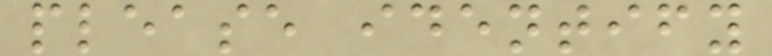please identify
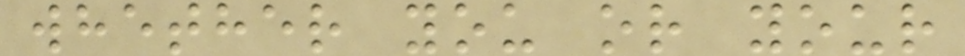whether you or your
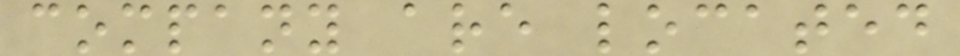company are located
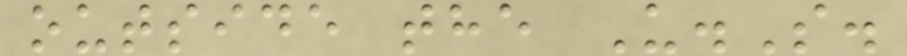outside the U.S.
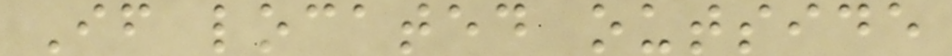If located outside
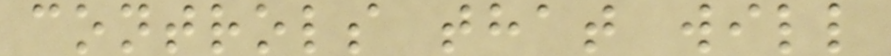controls that will
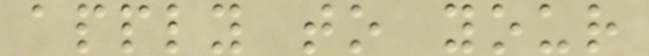apply to your
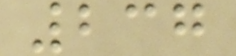237
